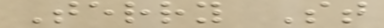Terry St
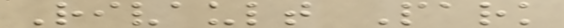Rivault Park
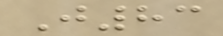J83
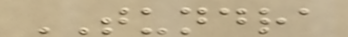TUNDRA
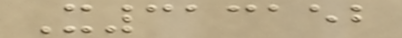X313152
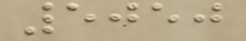5050
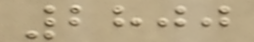2800
